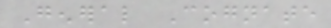General Cognate
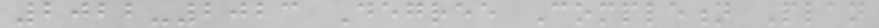2022-2023 Degree Completion Plan
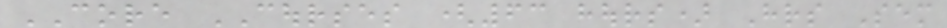CORE COURSES (63 hours) Hrs Sem
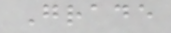Grade
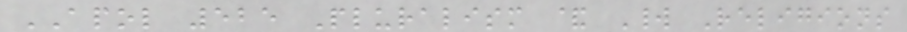APOL 525 Pluralism & World Religions
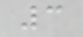3
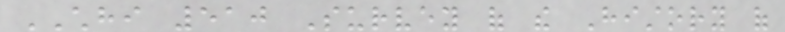CHHI 510 Survey of the History of
